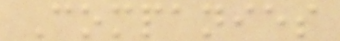Companies
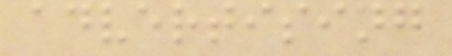advertising
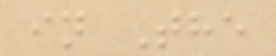in The
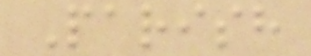Parish
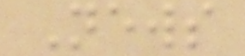News
